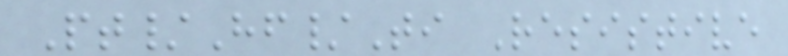Pt/Hf/Ti Resistive
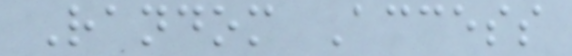Random Access
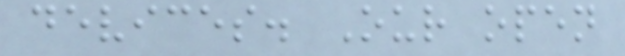devices. Our open
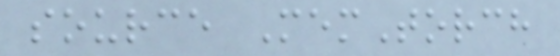source MemTorch
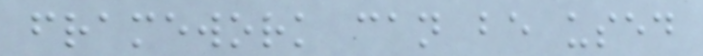framework can be used
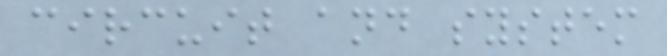circuit and system
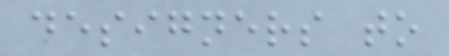designers to
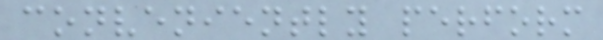conveniently perform
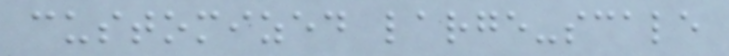customized large-scale
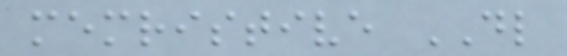memristive DL
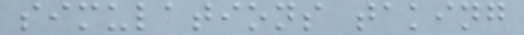simulations taking
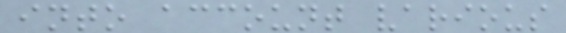into account various
